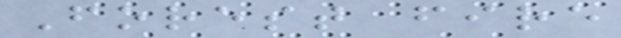Forest fire
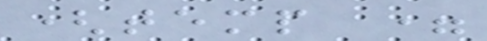(temp =
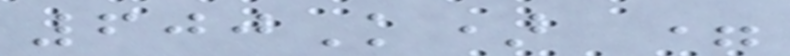600K) =
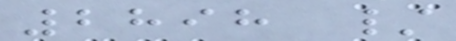2898 /
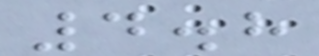4.8
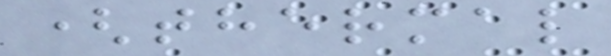(thermal
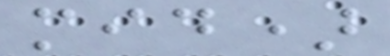mid)
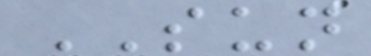SUN
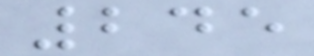245
